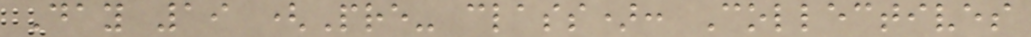Day 19 (Pre- class): Collectives
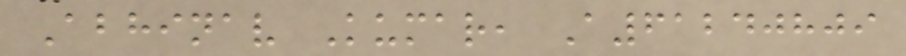Abhinav Kumar, A61240809
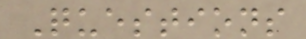Questions
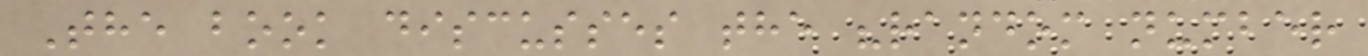The book discusses the "random number
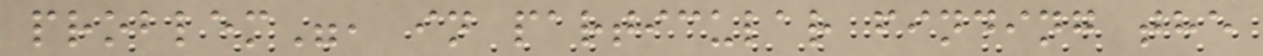problem", in particular finding the
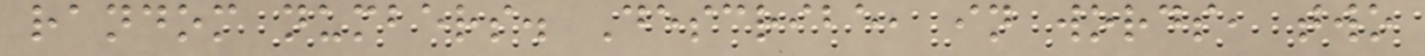random numbers. Describe, in words, two
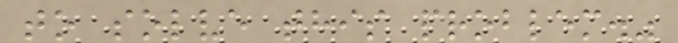to solve this problem."
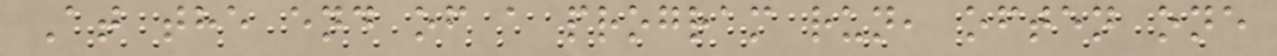At the end of a program run, often one
